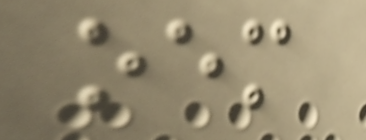oem
